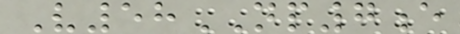V58NP7e
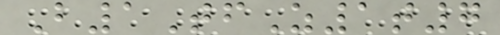B1TfZ1t7
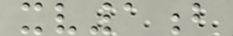xv1b
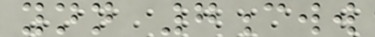ynn 7cww
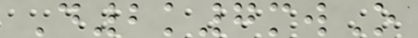D2k7mwO
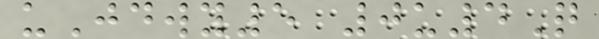uJdwy5 0u4Q
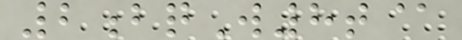2bqW8t@
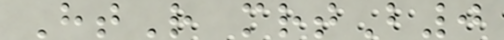HtR mrtB0
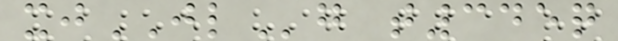xjJLg t345q
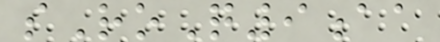sRoQ9aa
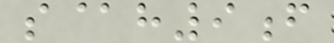s@h9f
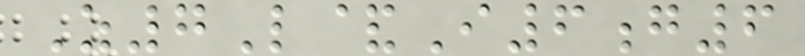Z7L&I6g6
